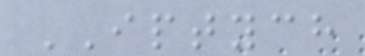IPTYCH
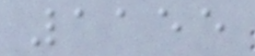1155
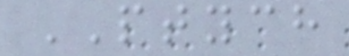PTYCH
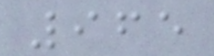965
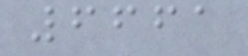6661
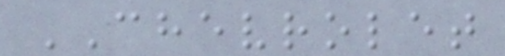CHEVROLET
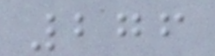276
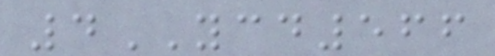4YCD566
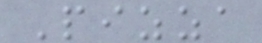Pizza
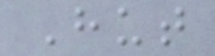Hut
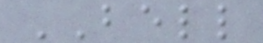BELL
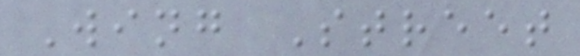Wing Street
